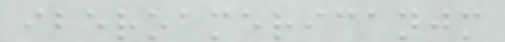iberoamericanjm
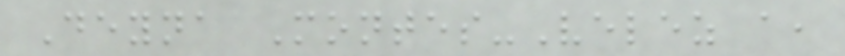Deyna Montes-Velez a,
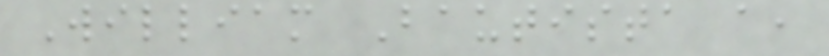William Bautista a,
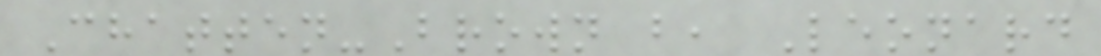Chatten-Brown b, Leonard
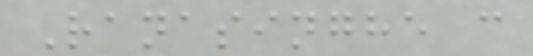Ranasinghe c
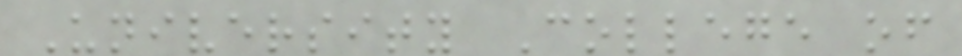University College of
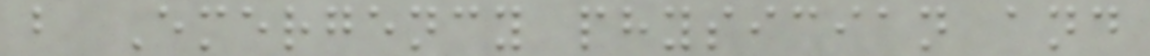b Emergency physician and
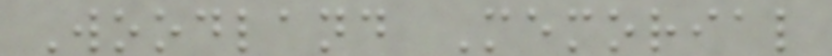Woodland Memorial
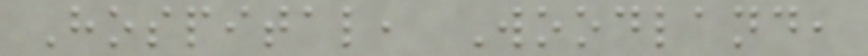Hospital, Woodland,
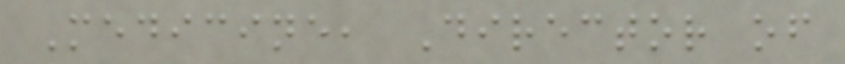Medicine, Director of
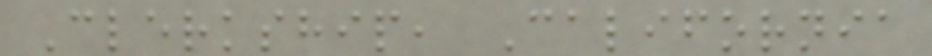Clerkship, California
